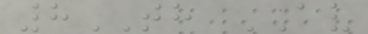8TH AV
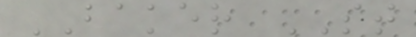BAKER ST
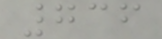736
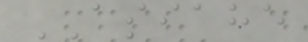ASIAHE
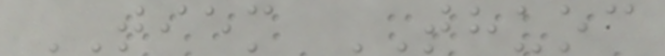TIEM THUOC
